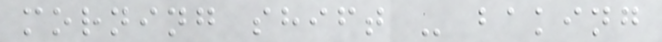morning shift - baking
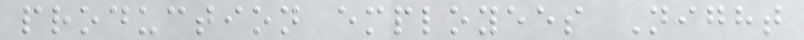production employees Night
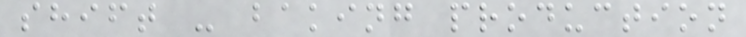shift - baking production
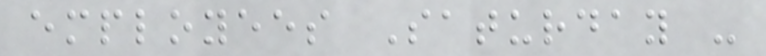employees Saturday -
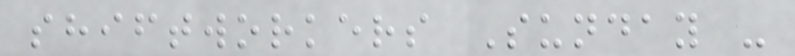shiftworkers Sunday -
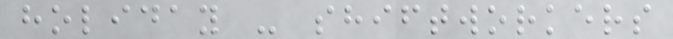holiday - shiftworkers
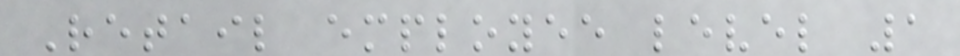Retail employee level 1
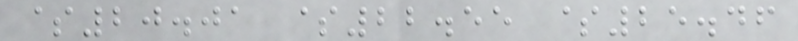$20.01 $22.55 $25.46
